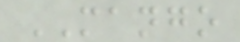MANGO
